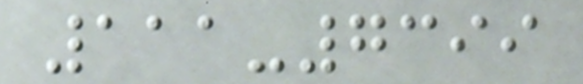111-7399
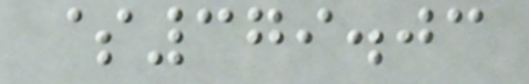$379.03
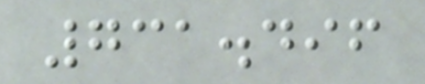731.496
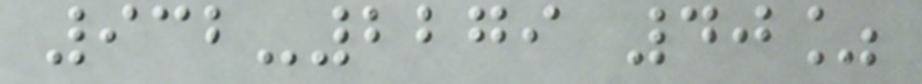932-2279 40%
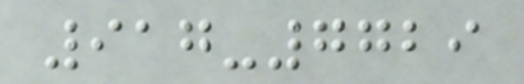917-7729
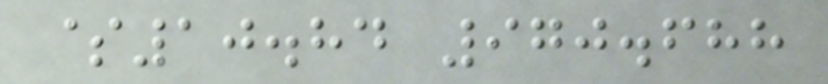$10.84 970.688
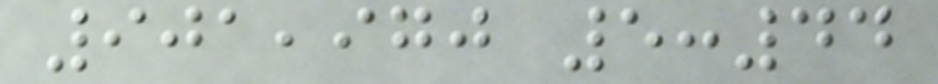901,970 5:44
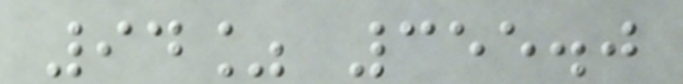94% 355.0
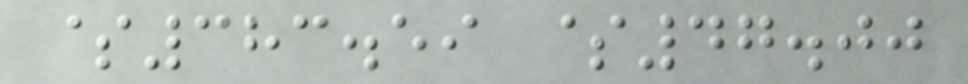$383.59 $47.00
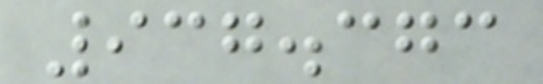937.373
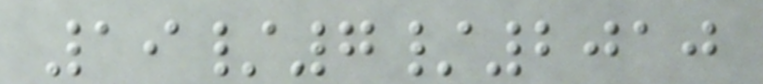19/7/2010
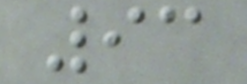93
